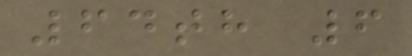64th 6
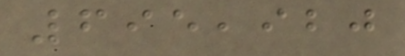695,920
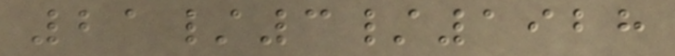21/3/1928
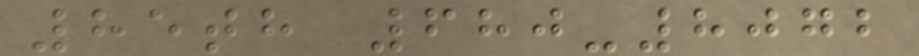85th 680-8072
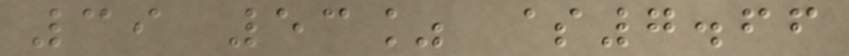39 53% $7.66
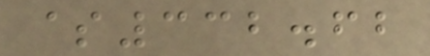$332.62
